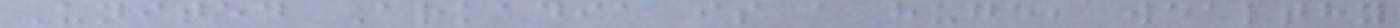United Arkadia is a huge, wealthy
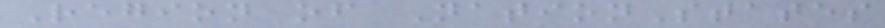Region of NationStates
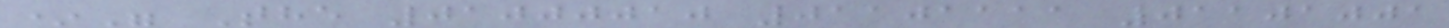*" The 01000010 01101111 01101001
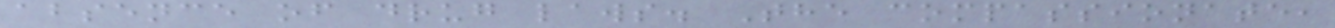absence of drug laws. The compassionate,
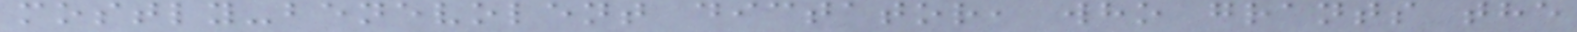mostly-benevolent dictator, who grants the
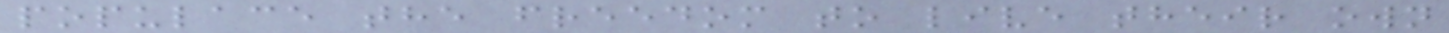populace the freedom to live their own
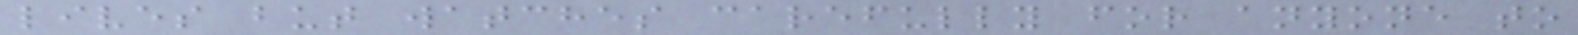lives but watches carefully for anyone to
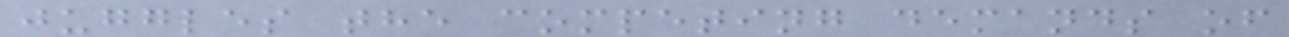juggles the competing demands of
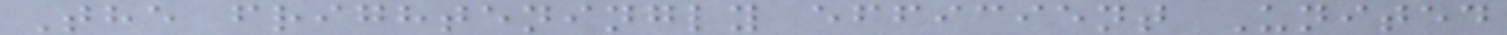The frighteningly efficient United
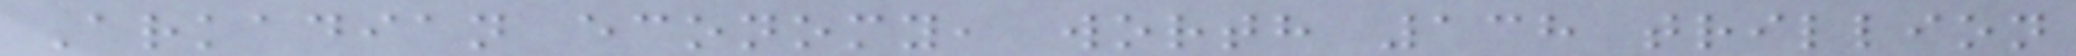Arkadian economy, worth 138 trillion
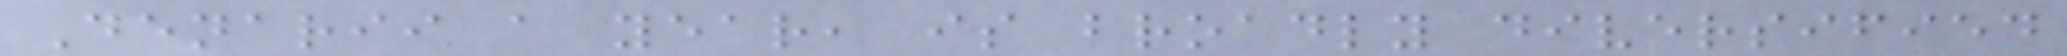Denarii a year, is broadly diversified
